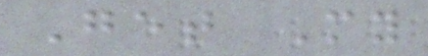Get My
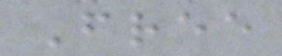Free
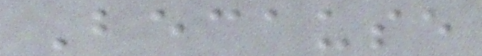Because
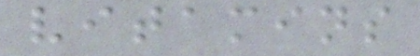vitamins
